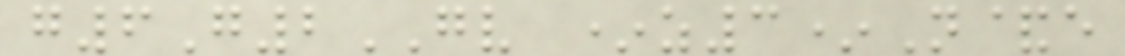g6G2GV *z3*N&e
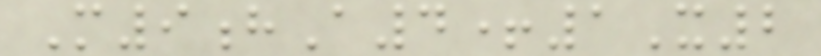M9hA4+1X2
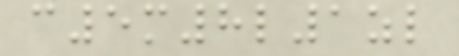c5m8l1zl
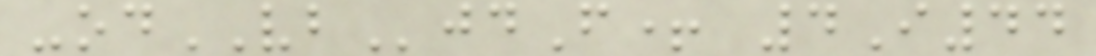-odVBjdF+ 4I44
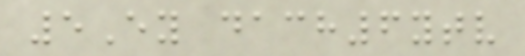5Ey dach6ytv
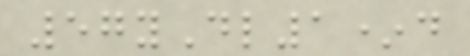57yDl1*d
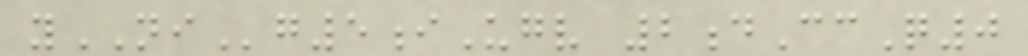yNIg5iUgv 2dCcQ0
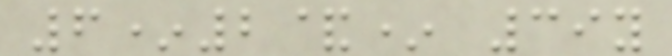6*2&* 39y
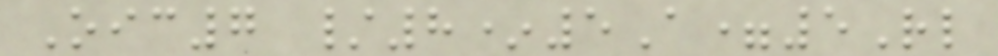Oic7 /8*5A=5Rl
